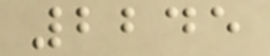2245
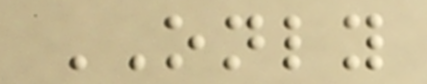ONLY
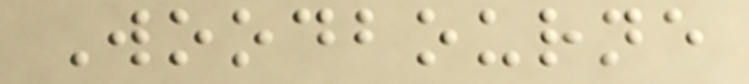Woodbourne
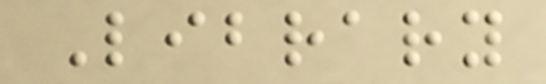Library
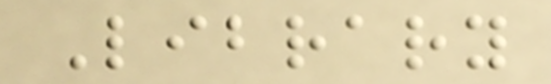Library
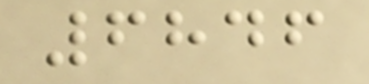6846
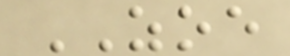ZOE
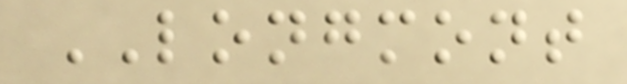LONGMONT
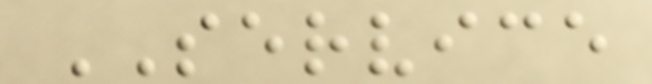SERVICE
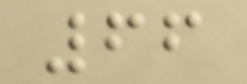66
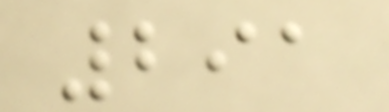291
